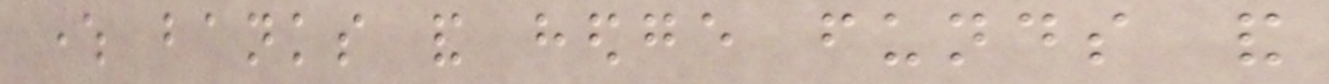where banks and hedge funds and
